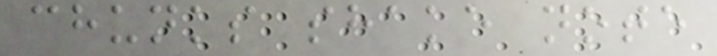chunks shake note
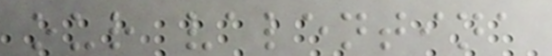our valentina
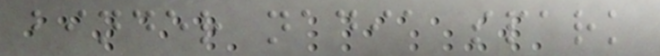binder nadia spark
